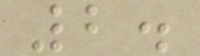2.
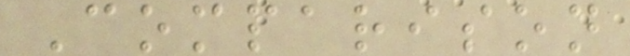Comparison
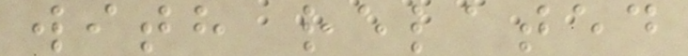with related
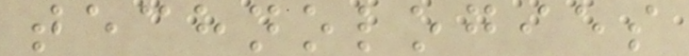technologies
